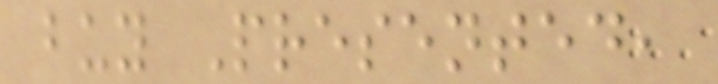buy Presented,
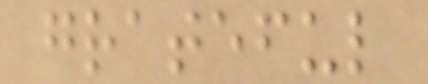grateful
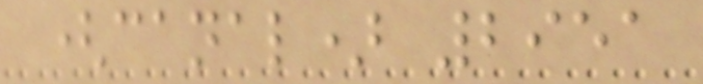(canal) 2951
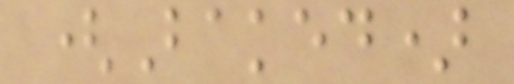(Baked)
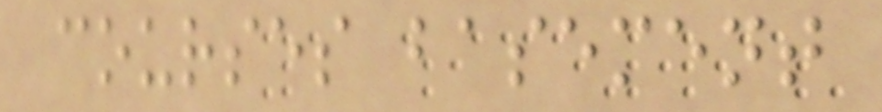courses basement
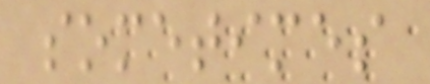sometimes
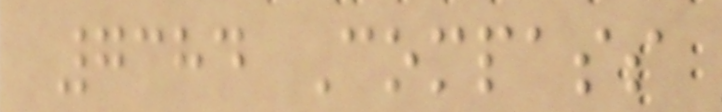7384 Compass
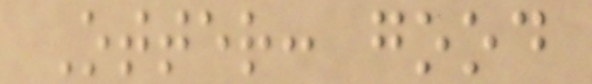Otter: good
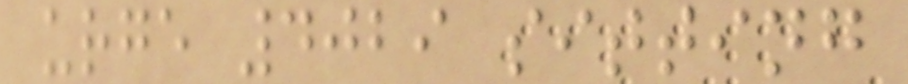urge 4029 sitting
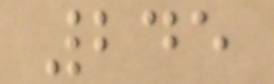245
